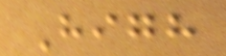High
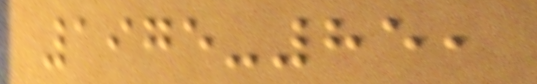1975-85,
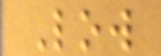Low
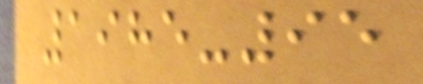1985-95
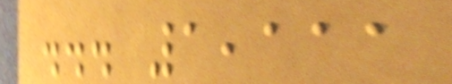... 1,111
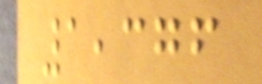1,376
